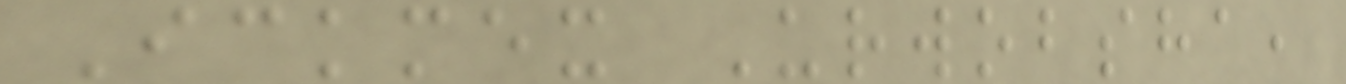Ickmex Urwobsha,
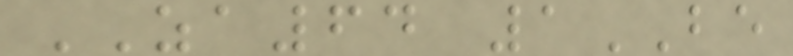ZA64 1BE
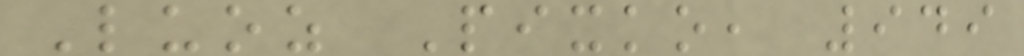Luoz Pixko, 949
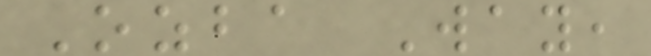Ozba Way,
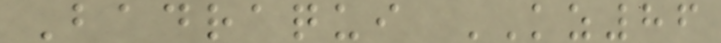Badraqui KZ86
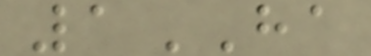1HA
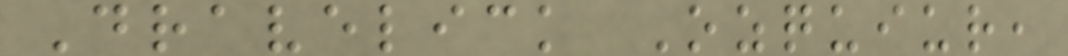Dravelick Ozquiur,
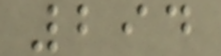294
